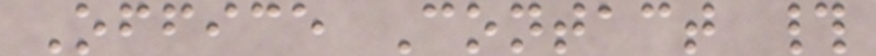Office Contact #
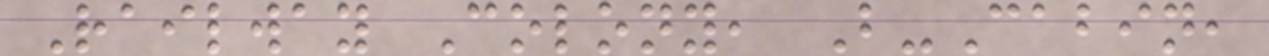Railway Colony, B-Cabin,
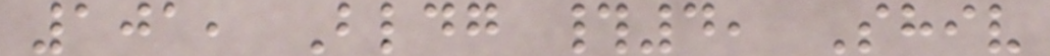101, Bldg #4, Shiv
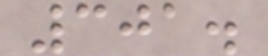301.
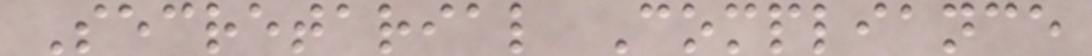Secretarial Compliance
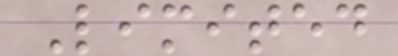Limited
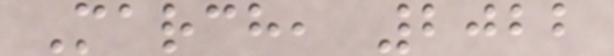March, 2022
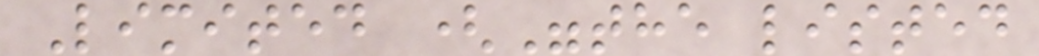Limited ("the listed
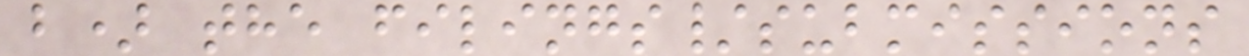b) the filings/submissions
